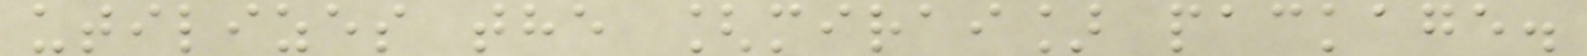utilizes the [mirai] package.
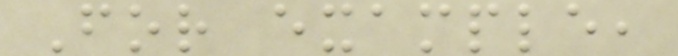For example,
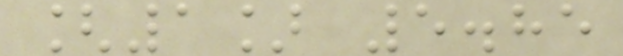[1] 5.85
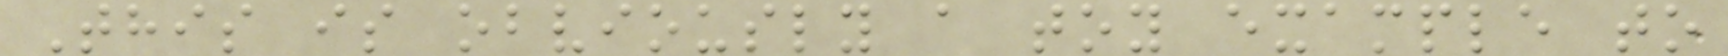This is obviously a toy example to
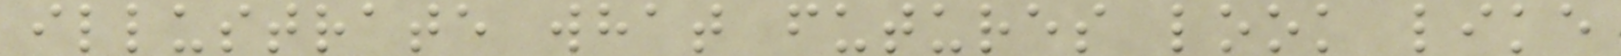illustrate what futures look like
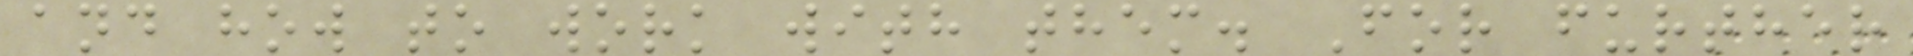and how to work with them. For further
